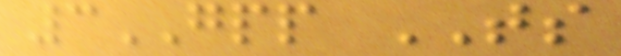3GPP TS
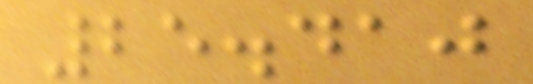25.410
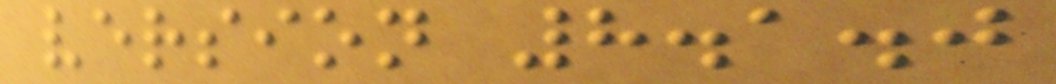version 8.1.0
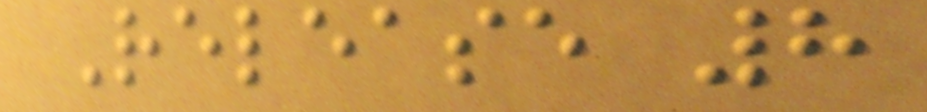Release 8
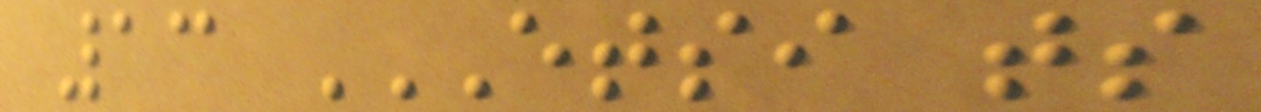13 ETSI TS
